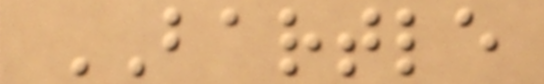BARTLE
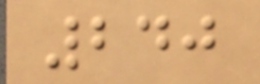240
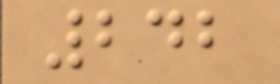242
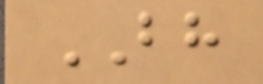BH
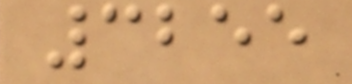3255
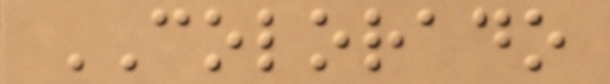COLORADO
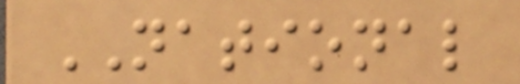NATIONAL
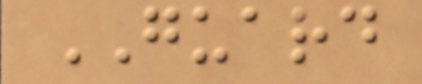GUARD
